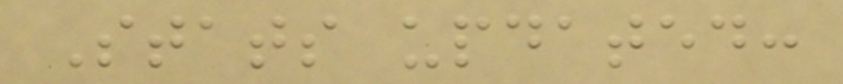Stats updated:
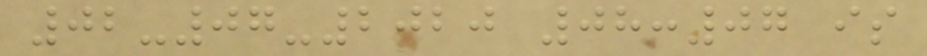02-07-2020 08:07 is
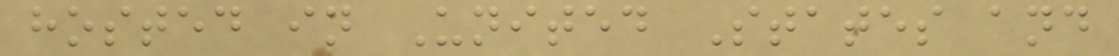hosted in United States and
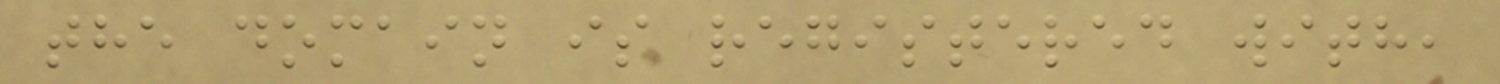the domain is registered with,
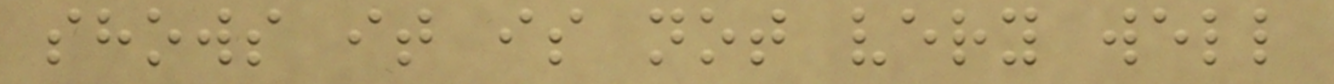shows it is not very well
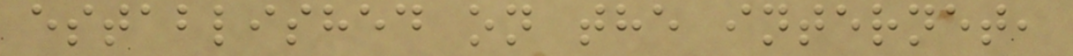established on the internet,
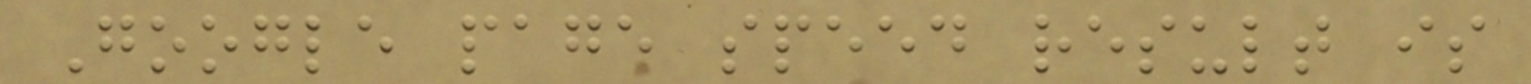Google page speed result is
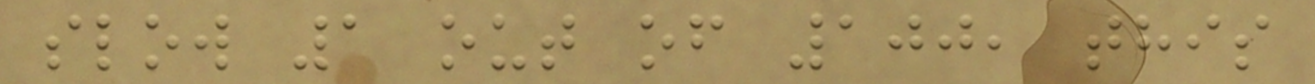slow 1 out of 100, this
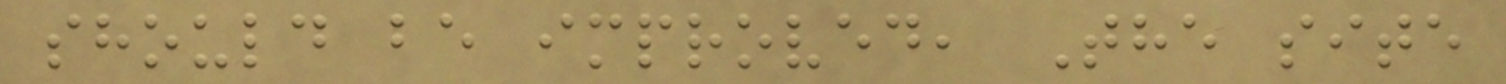should be improved, The site
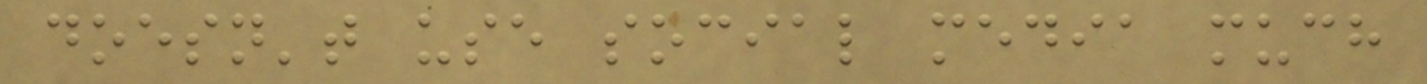doesn't use social media much
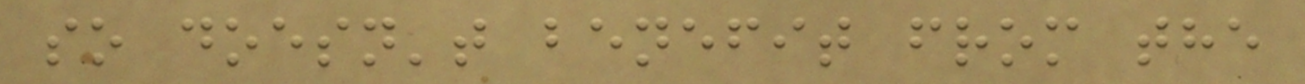so doesn't benefit from the
